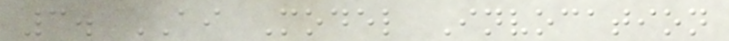3. AI Model Invocation
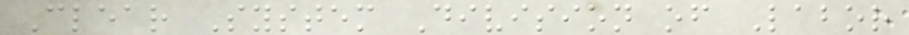Clear System Division of Labor
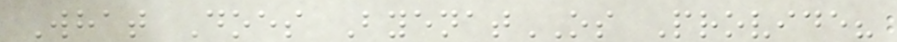What Does ByenatOS Provide?
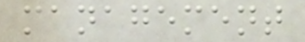management
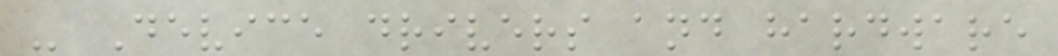- Device drivers and hardware
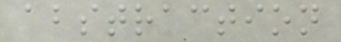abstraction
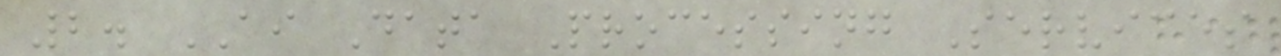2. AI Data Processing Services
